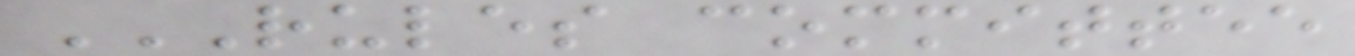RULES COMMITTEE
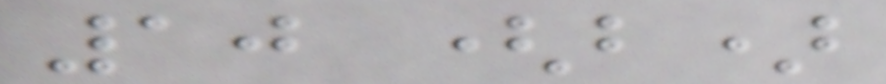10 (b)
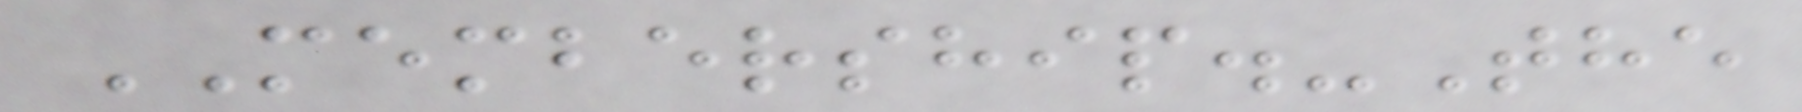MEMBERSHIP.-The
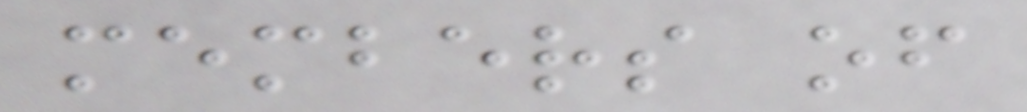members of
